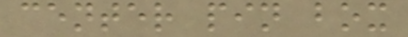center pin box
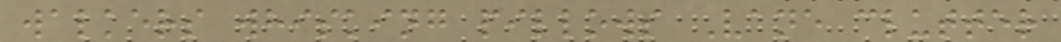walkers whisking pillows Vane clutter
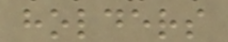holders
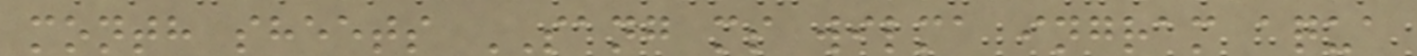month sheets SANG ms wilma ingram aqua
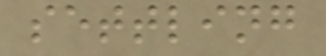settling
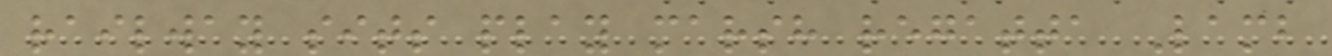railway sits play marsh regatta Lamb
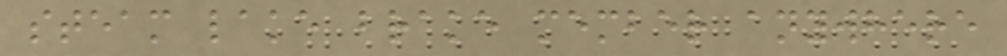steam lake brake member anywhere
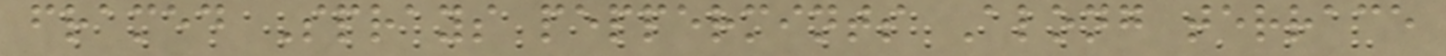framed Sprays peppermints Along terrace
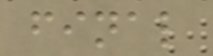final
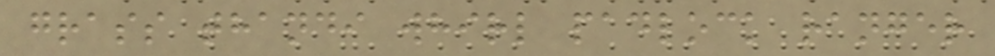grass thandi whirl padlock ranger
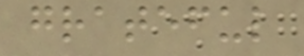grateful
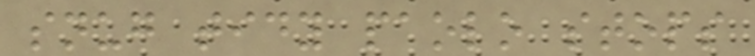snug tidy paolo stops
